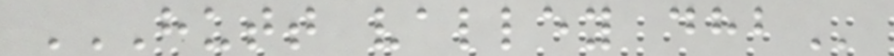HUTT VALLEY DHB
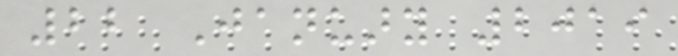22 January 2019
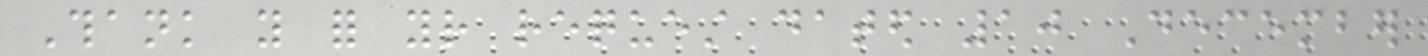Thank you for your request dated 10 December
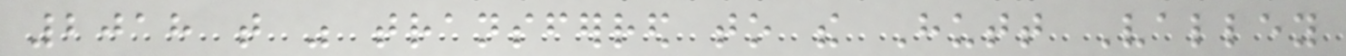2018 that was transferred to the Hutt Valley
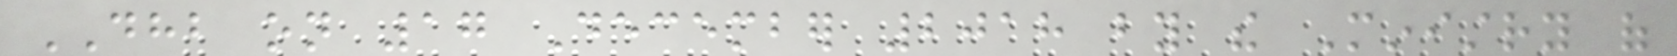DHB on 17 December 2018 by the Ministry of
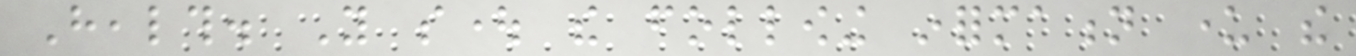Health. You sought the following information under the
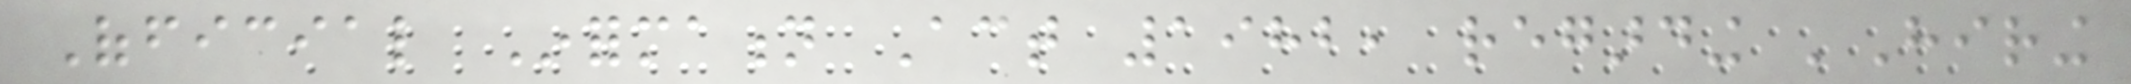Official Information Act 1982, regarding 'Hiring
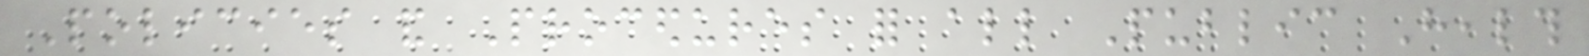Policies and Procedures for all Public Health
